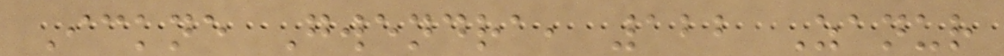Ickne Gwendra, 122 Zanur
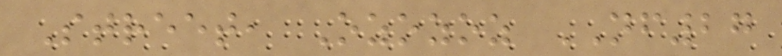Street, Ozozoz NF27
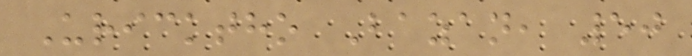Uricktho Bazan, 50
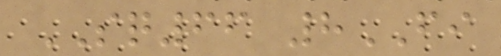SQ66 8FI
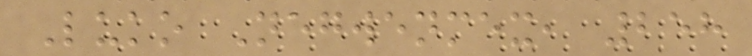Luko Negwenmex, 258
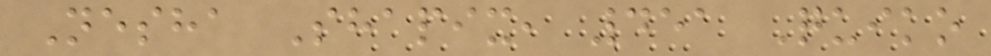Nesha Shapix, 451 Quiko
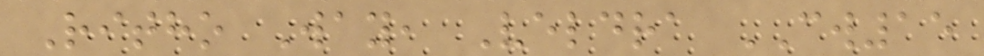Ritho Way, Veldra CW15
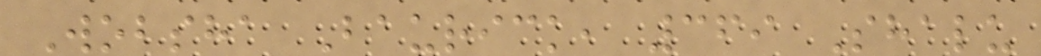Wobsha Baurick, 369 Shalu
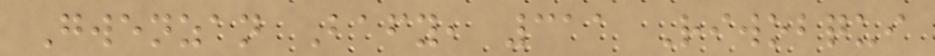Gwenzan Bafy, 311 Riwobqui
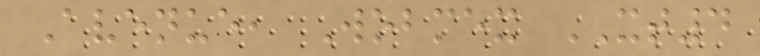Avenue, Wobmex XT4
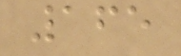165
